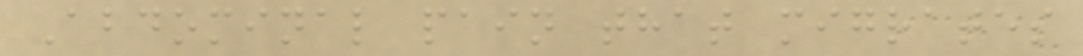Abdominal pain that migrates
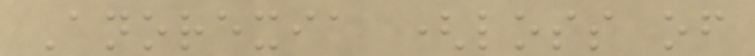Anorexia (loss of
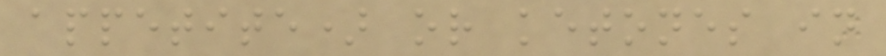appetite) or ketones in
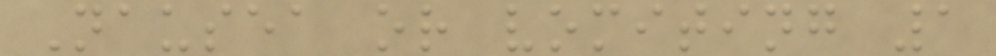Nausea or vomiting 1
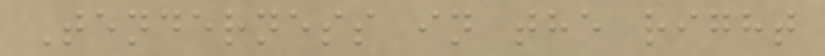Tenderness in the right
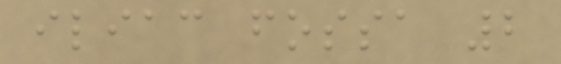iliac fossa 2
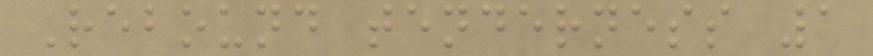Rebound tenderness 1
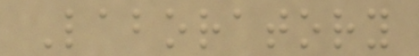Laboratory
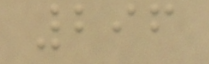296
